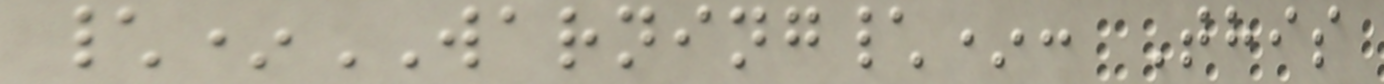\*WARNING\*: This
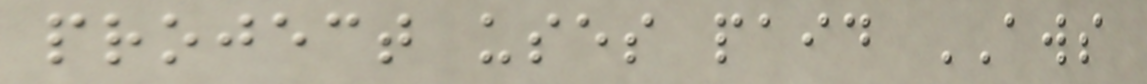project uses paid AWS
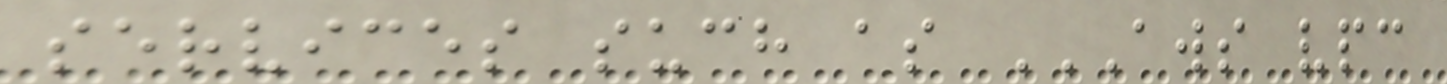services such as AWS VPC
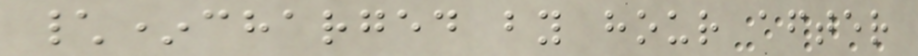\*charged by hour after
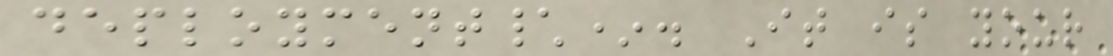deployment\*. It is your
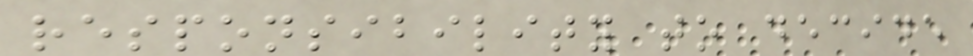responsibility to decide
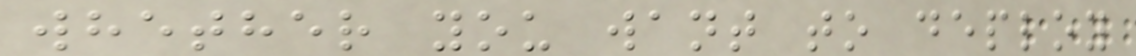whether you want to deploy
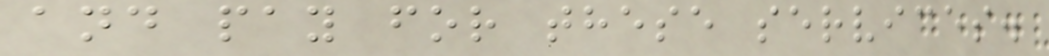and pay for these services.
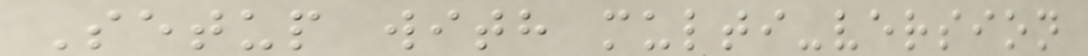Setup with multi-version
